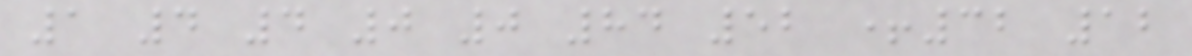1 4 4 0 0 84 52 +32 12
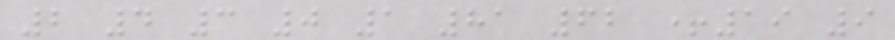2 4 3 0 1 81 62 +19 9
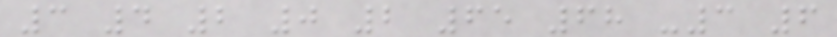3 4 2 0 2 65 68 -3 6
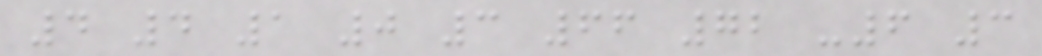4 4 1 0 3 66 72 -6 3
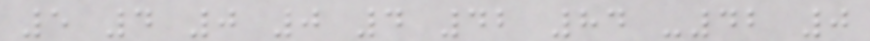5 4 0 0 4 42 84 -42 0
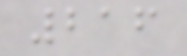216
